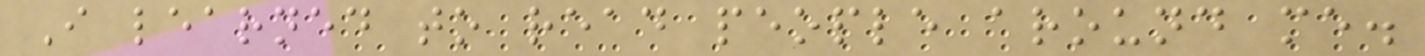I learned to read people around me.
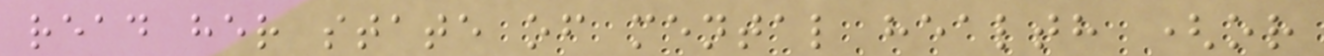read her state of mental health (or
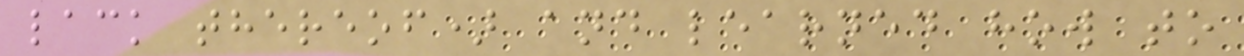lack thereof) and learned how to
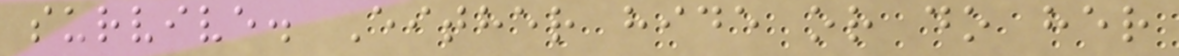survive. Either hide or do her
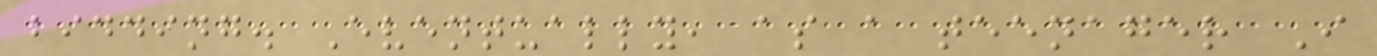bidding. Eventually, as a teenager I
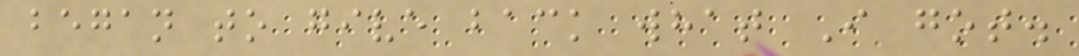began to give back what I got.
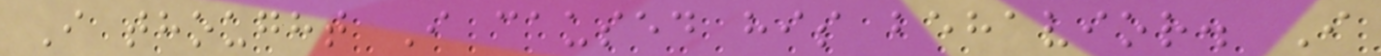I thought I caused his behavior. I
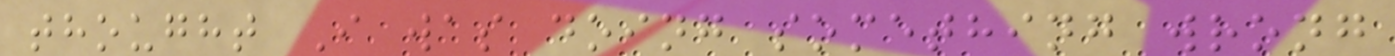thought I was doing something wrong
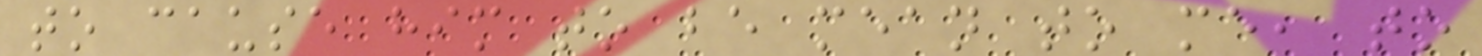to cause him to be mean to me, to
